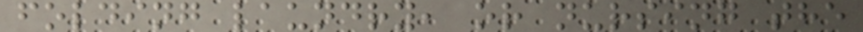folding laundry, or nursing the
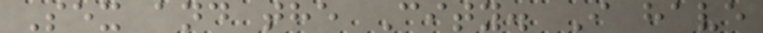Sex and the City. I have
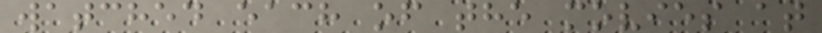watched each of the movies at
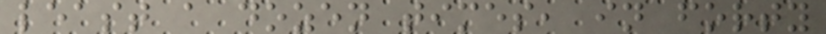least a dozen times, in forty
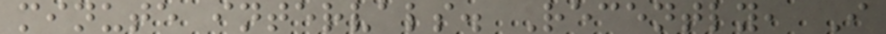minute intervals. Recently, I
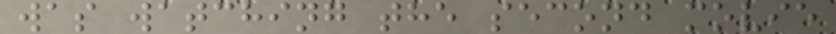was watching the second movie
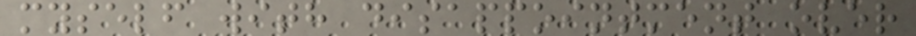myself with disappointment over
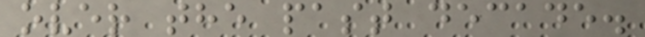over the past decade.
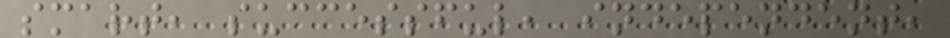smart, successful, independent,
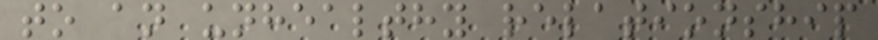to an unhealthy relationship
